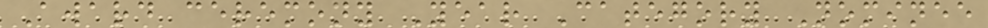Award ceremony Year Category Nominee
